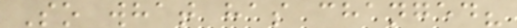So what has changed?
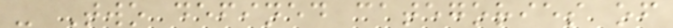- Two defined categories of
